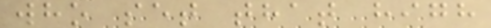who set that high
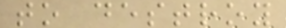to destroy
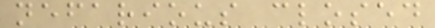nefarious closed
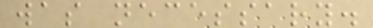was necessary.
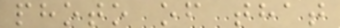photo of that
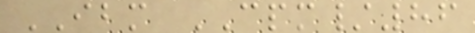IBM CPM/86
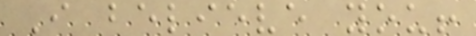I believe you!
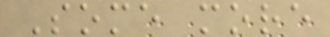Some more
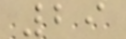29
